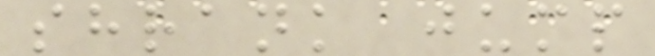shrank jump
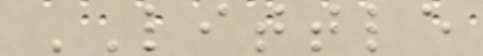LITTLE
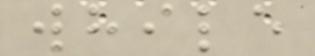while
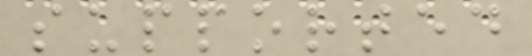supported
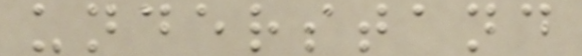understand
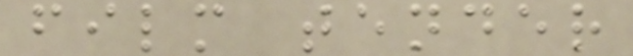film tender
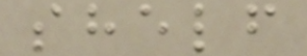shelf
